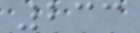233
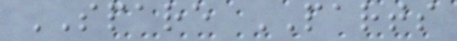SPARE PARTS
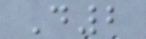D2
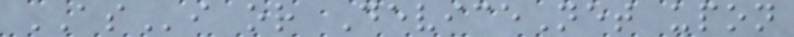ASi or DeviceNet upon
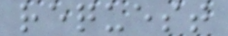request
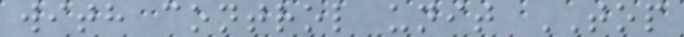with control unit TOP
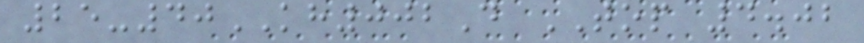25-40KH002D TOP 4.02
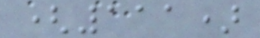(111)
